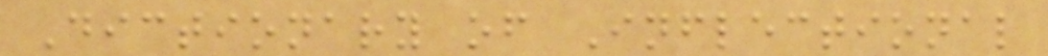Dictionary of Inflectional
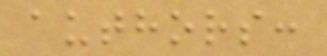authors:
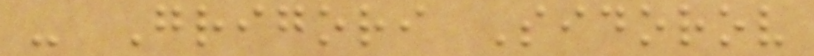- Grigori Sidorov
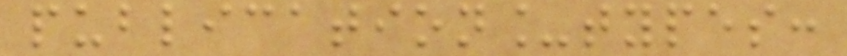publication_types:
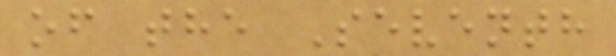of the Seventh
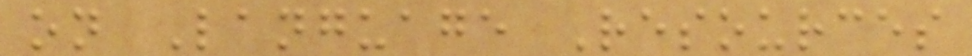on Language Resources
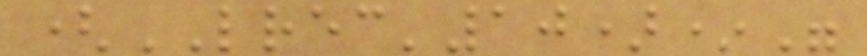(LREC'10)*"
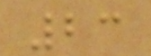23
